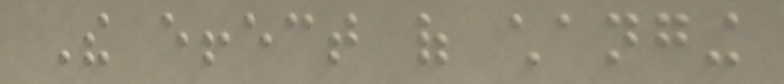The effect of changing
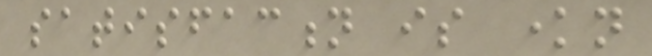satisfaction is known
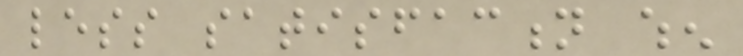less satisfaction when
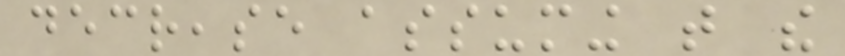decrease assuming that the
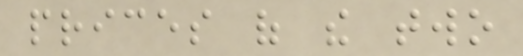prices of the two
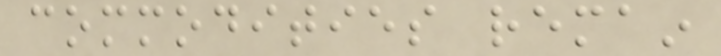commodities remain
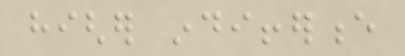higher indifference
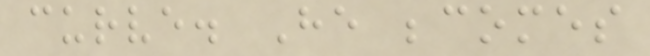curve. He becomes
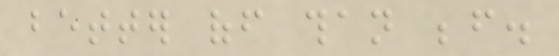better off than before.
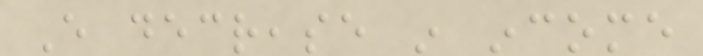Every decrease in income
